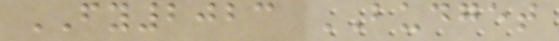FY2023 BUDGET
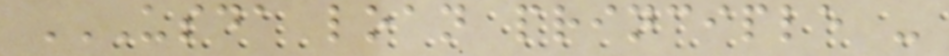USDA LOAN PRINCIPLE -
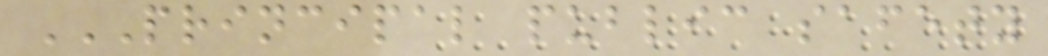PRINCIPAL PUBLIC SAFETY
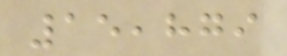15,879
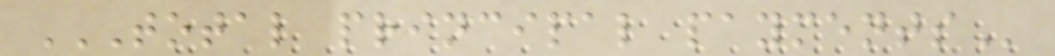TOTAL PRINCIPAL PAYMENTS
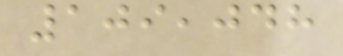109,048
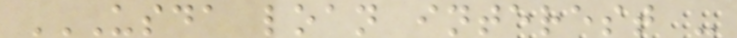USDA LOAN INTEREST -
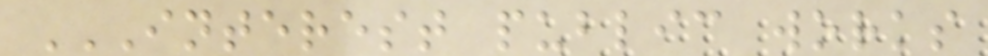INTEREST PUBLIC WORKS
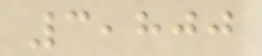3,800
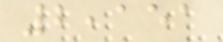2,151
